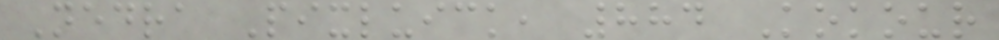Nedra Pixluick, 884 Kokour
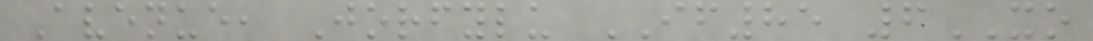Avenue, Jorfylu IF85 6XO
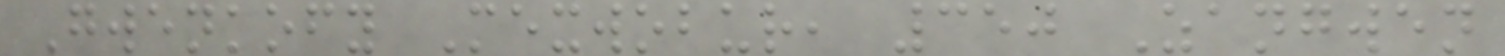Gwenkofy Mexwobur, 350 Zangwen
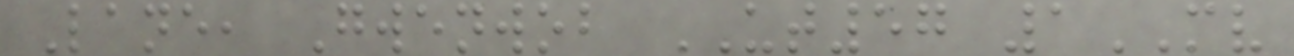Lane, Gwenwob UT57 1MV
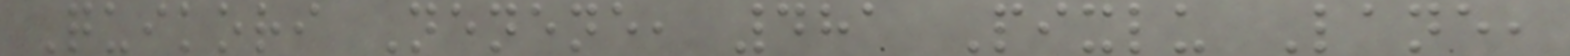Quikori Nenene, 481 Pixlu Lane,
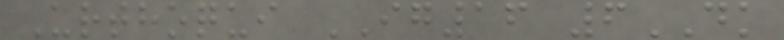Urthoqui IG16 6DK
